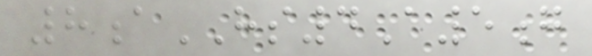8aHS4A5g
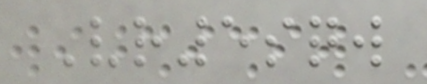Vr5sqw
